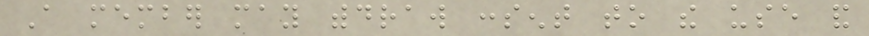A member may withdraw consent to the use and
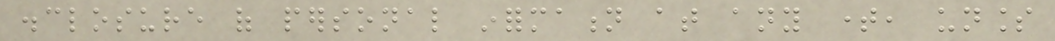disclosure of personal information at any time, unless
